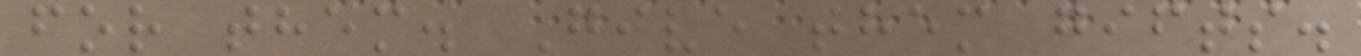for them. Give them gifts.
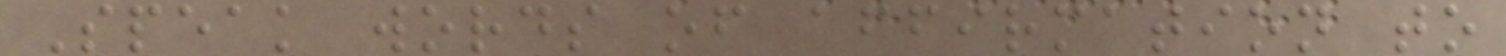Speak words of affirmation to
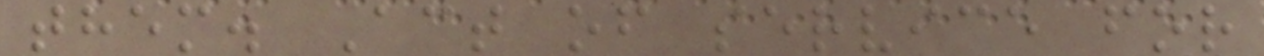them. Act of service for
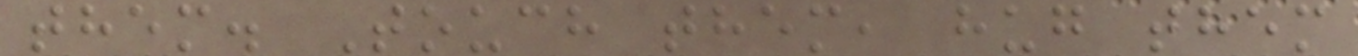them. Touch them, hug them
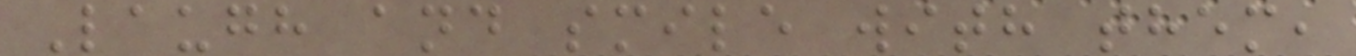Laugh and smile with them,
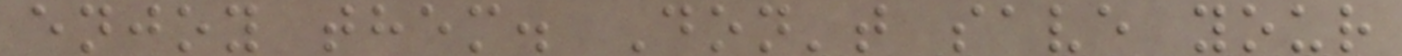enjoy them. Don't save your
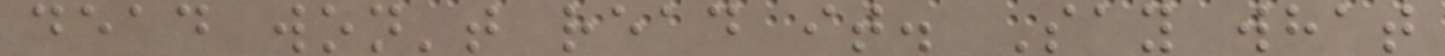dead won't read it. Say what
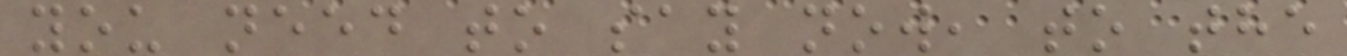you need to say now, to the
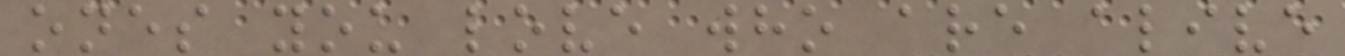ones you love who are alive
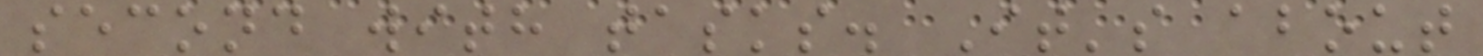second with tasks. It's about
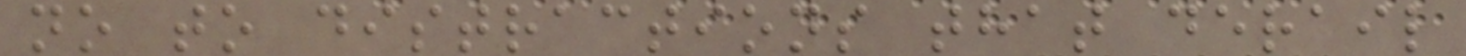no to distractions that derail
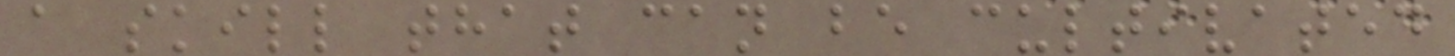a skill that can be cultivated
